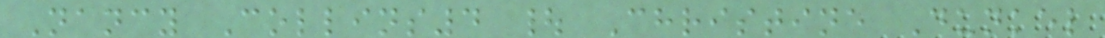Nancy Collins4 | Christine Dunkel
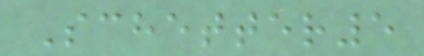Schetter5
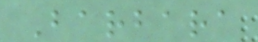Barbara
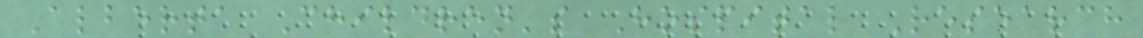Alberta Children's Hospital Research
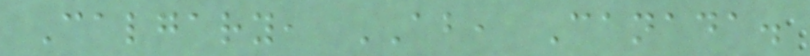Calgary, AB, Canada.
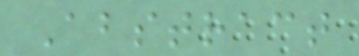Abstract
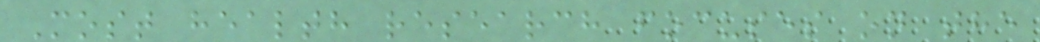Most health research focuses on the
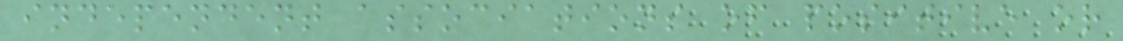independent associations of positive or
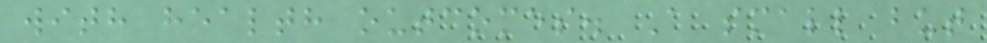with health outcomes. A small but
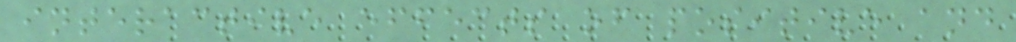interactive effects of positive and
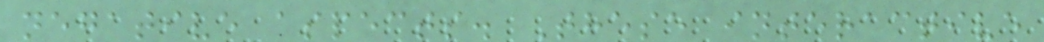negative aspects. These interactive
